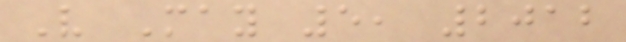V May 5, 2012
